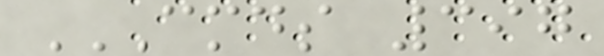CMDS 397
